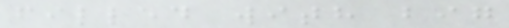filled with big
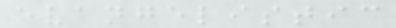evangelistic
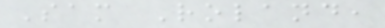Sam Roland,
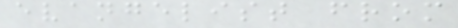evangelist from
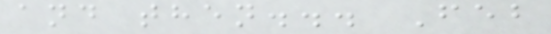and then... Feb
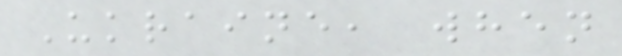Ukraine, when
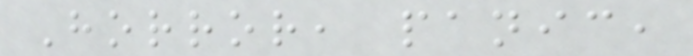Horror, panic,
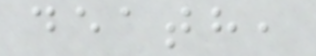death,
